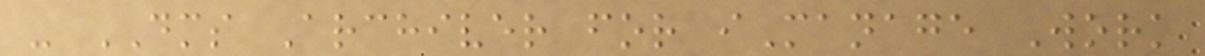- DMS Archiver for iManage Work
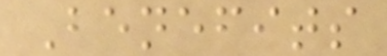Benefits
